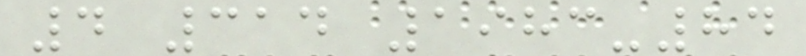4 314 1983-84
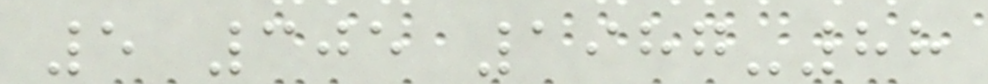5 305 1987-88
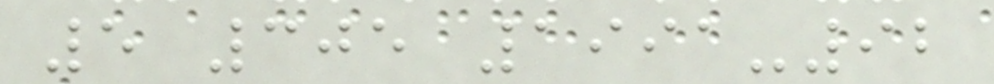5 305 1991-92
